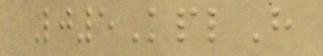Lj5KplH
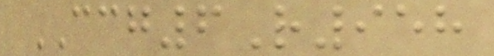CCG6R958
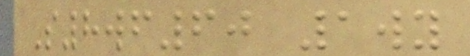S8wf60 1wy
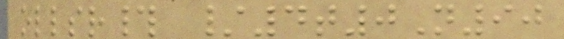ollsr# /4t0N90
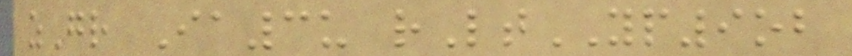zGr Ia3u rLtYP9ob
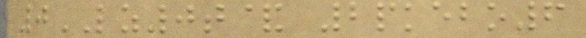0LZ0t& 2pkebo6
